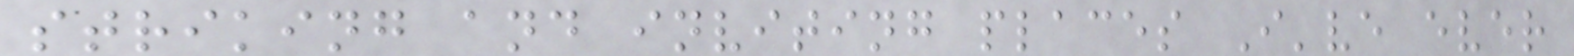striking and inviting places I've ever
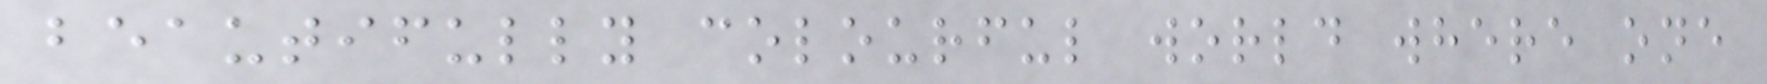beautifully colourful world where one
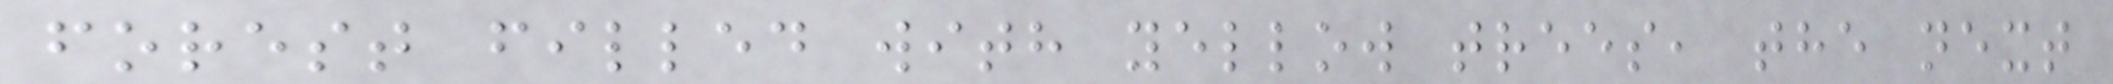forest filled with yellow trees, the next
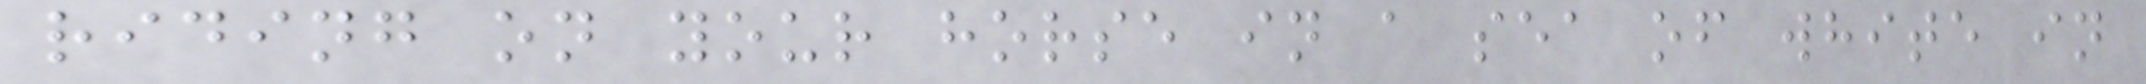riding on your horse in a sea of white in
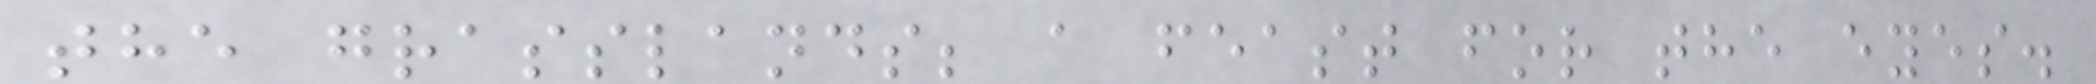the grasslands; a feast for the eyes.
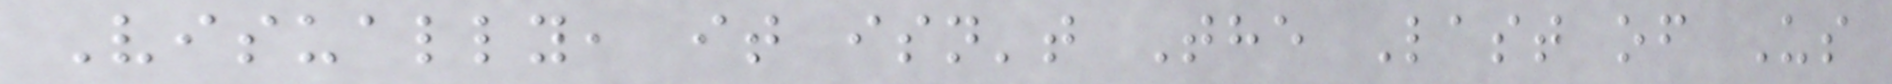Visually, it isn't The Last of Us
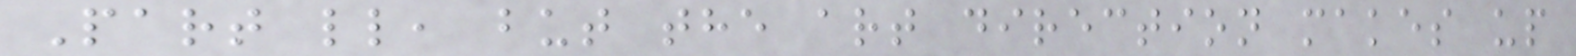Part ll, but the art direction makes up
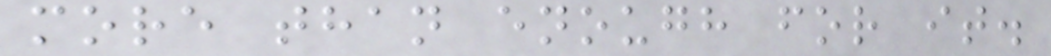more than enough for it.
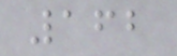162
